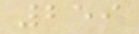259
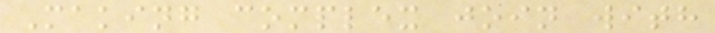Making complex join with
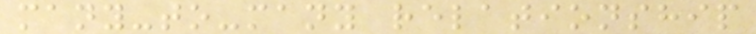many-to-many relationship
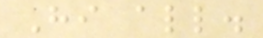Hi all.
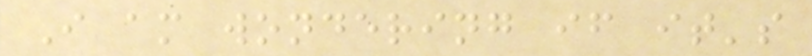I am wondering if it's
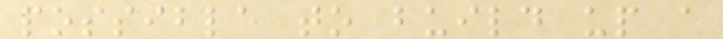possible to build up a
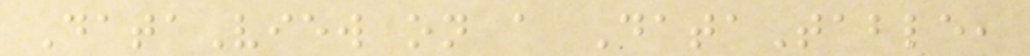DataView on a DataTable,
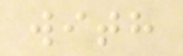with
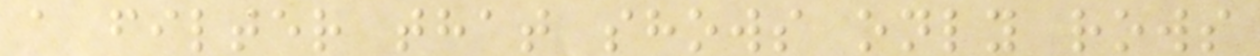a filter that shows only rows
